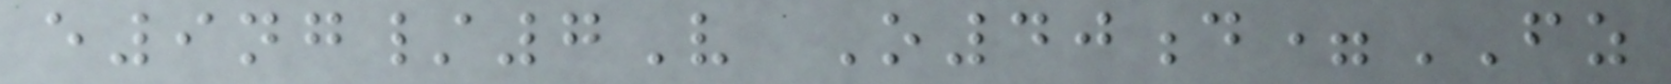e9ng/7V O40d=FZ
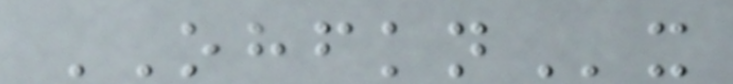OHFKNx
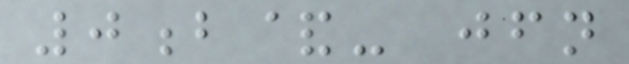0b&- jfn
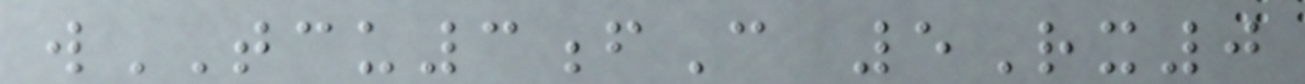wTCU3fC 5Rx0
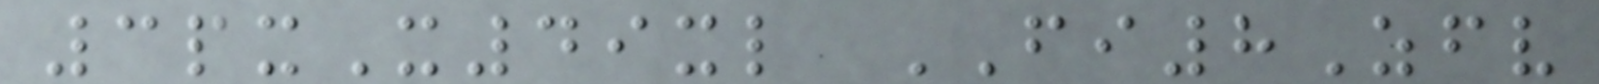3pxX49xl FI8Zfv
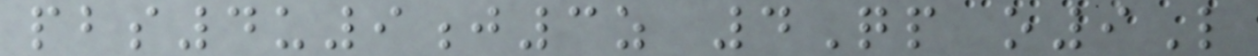pbs4u9j3z 4Qp o9L
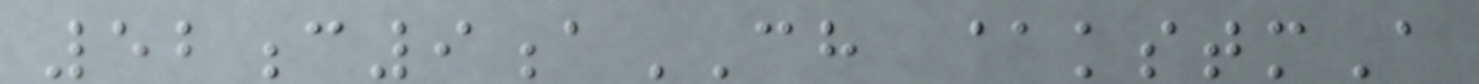52c9aCH @kstmA
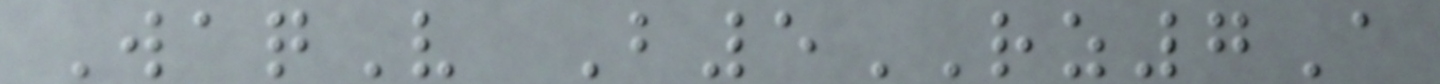WaqV B5RZ7A
